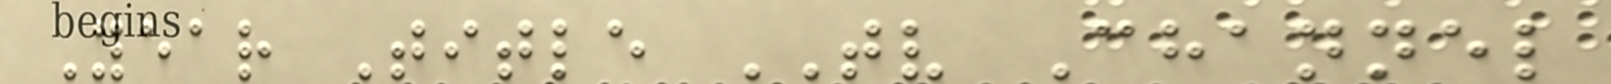Year Title TV Channel
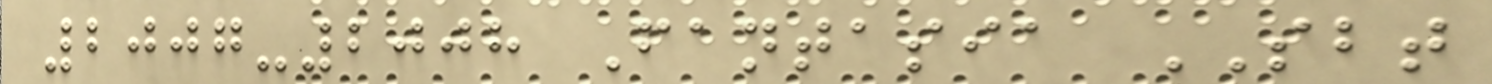2007-2008 Fantasia SBT
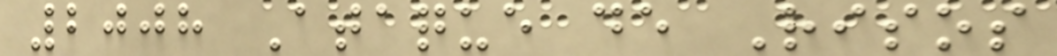2008 Ataque de Risos
